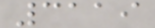3119
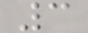3
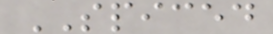SPICED
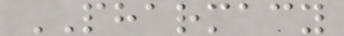PHARMACY
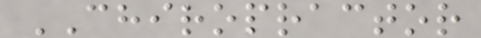CHIROPRACTOR
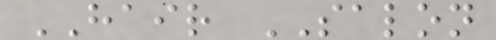HAIR SALON
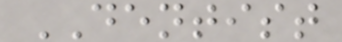DENTIST
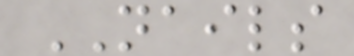NAILS
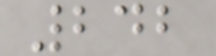242
